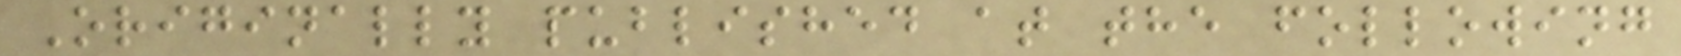Originally published at the following
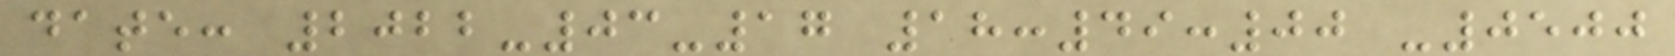date: 2022-03-17 18:49:00 -0500
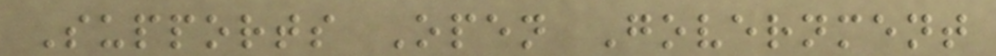Supports Open Government
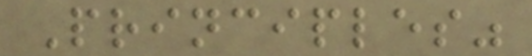Principles"
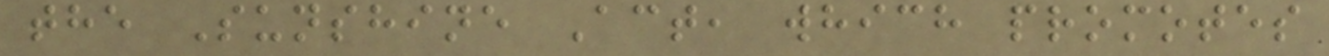the Sunshine Act, which promotes
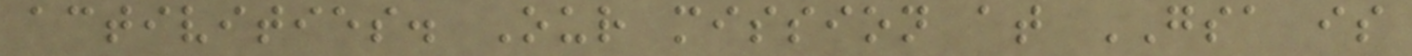activities. Our mission at GSA is
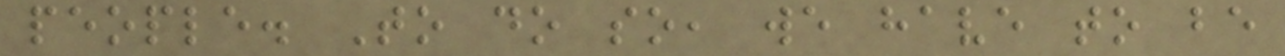people. To do so, we have to be
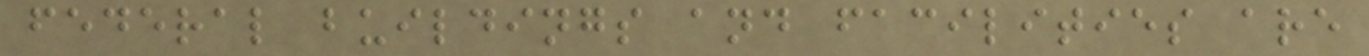federal buildings and facilities are
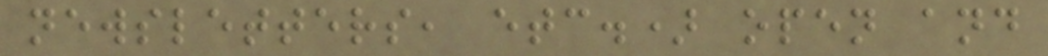newsletters, etc.) open and
